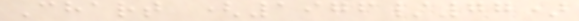Chart (1976/77)
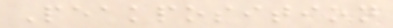Peakposition
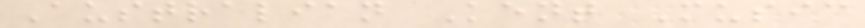Australian Kent Music
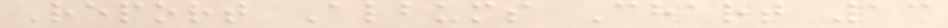Report Albums Chart 13
